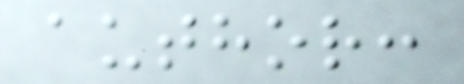author:
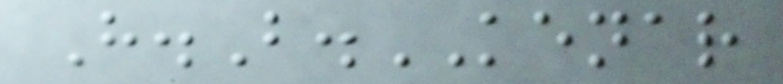H.B.KENAR
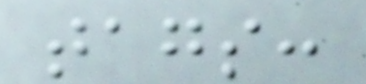tags:
